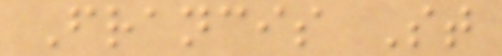Francis St
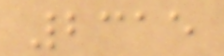2315
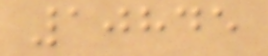10845
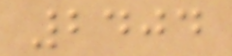2404
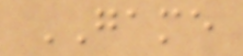GAME
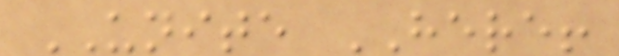UNITE HERE!
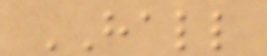HALL
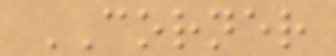CORNER
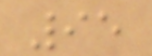95
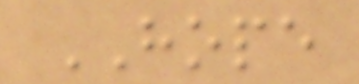HOPE
